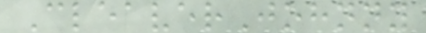CleaverJohnny
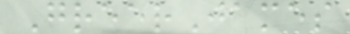GreerJames
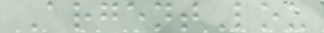ArgentLou
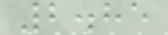2.85
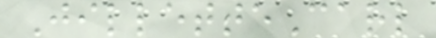JilletteCarl
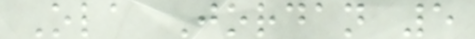Ola Jordan 5
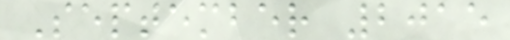September 2015
